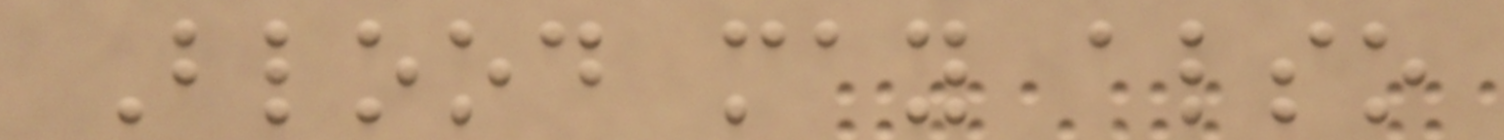Blood may also
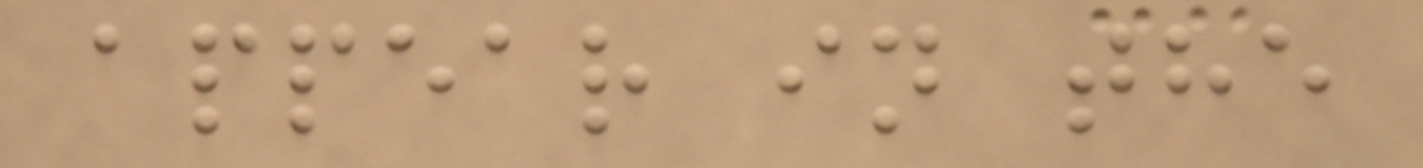appear in the
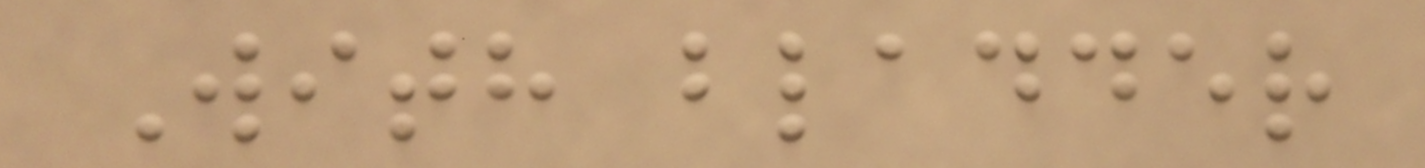With bladder
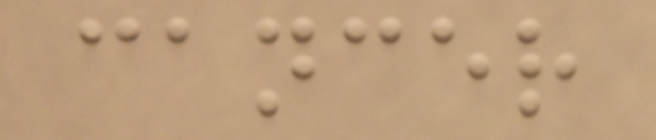cancer
